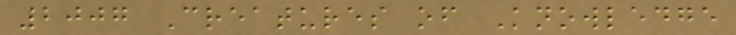2007 Creatures of Knowledge
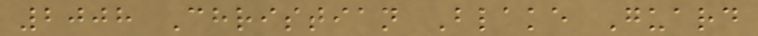2008 Christian Blake Guard
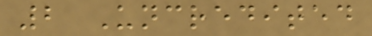2 Uncredited
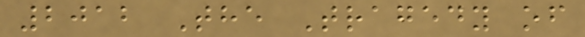2012 The Tragedy of
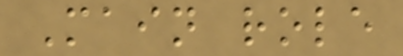Main role
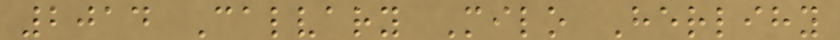2014 Calvary Milo Herlihy
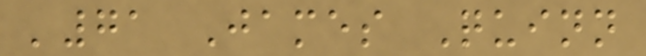'71 James Quinn
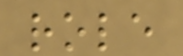role
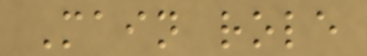Main role
